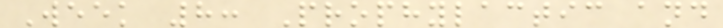Week 8: Prophylactic and
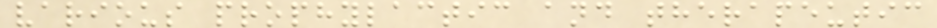various prophylactic and therapeutic
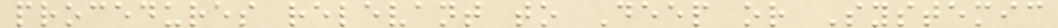procedures relevant to Deep or Systemic
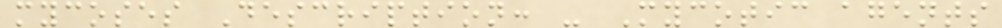mycoses Description: - Mycotic agents
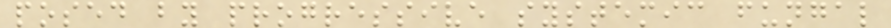posed by progressive systemic fungal
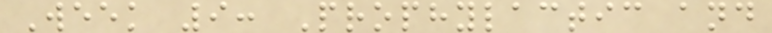Week 9: Prophylactic and
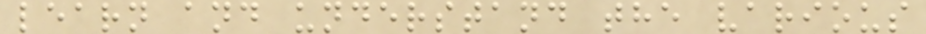learn and understand the various
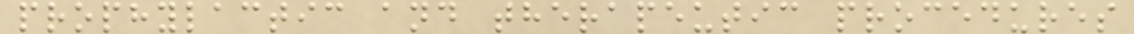prophylactic and therapeutic procedures
